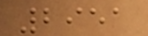2951
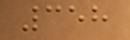358
